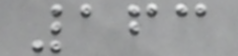163
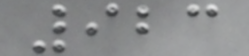923
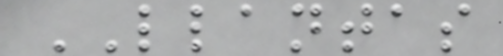LLANTAS
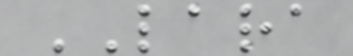LARA
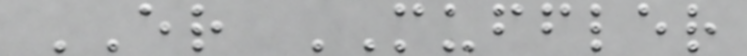ER MUFFLER
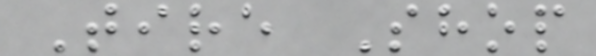Tire Shop
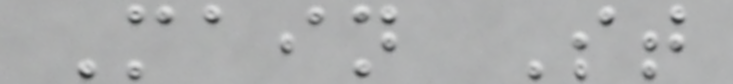Main St
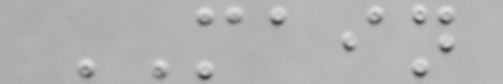MAIN
